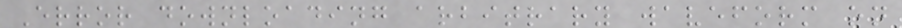Error downloading arbitrary waveform on
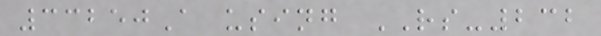33250A using RS-232
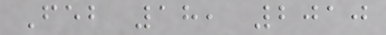Feb 18, 2010
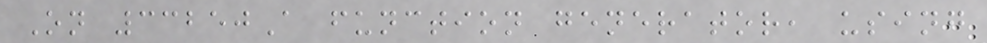On 33250A function generator, using
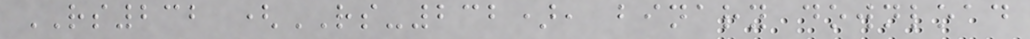RS232 (RS-232), binary download
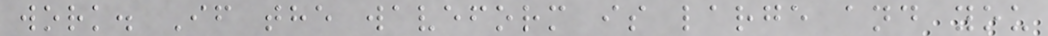work. If the waveform is large and you
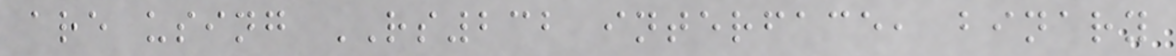are using RS232 interface, binary
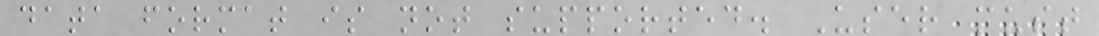data format is not supported. User must
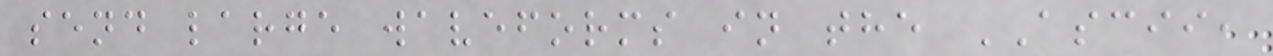send large waveforms in the ASCII,
